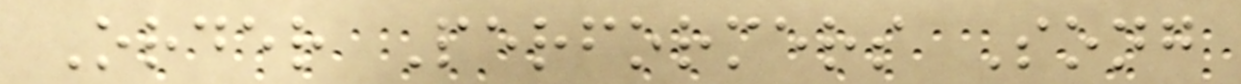Order Performers Song
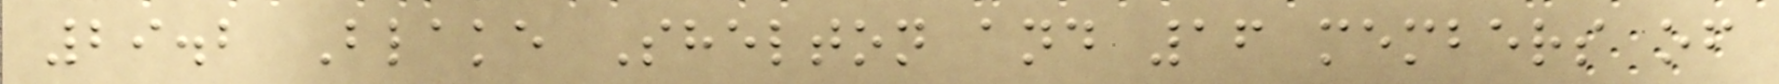29.2 Blake Shelton and 16 members of
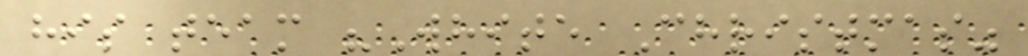his team "White Christmas"
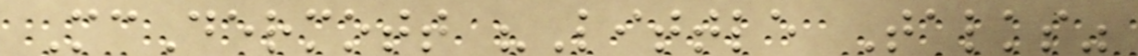McDermott "Little Talks"
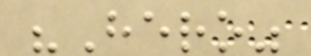"Hero"
